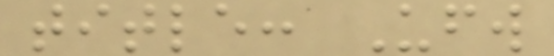title: Ufw
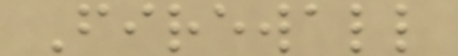Firewall
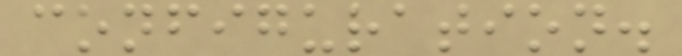configuration.
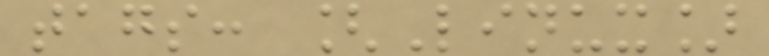tags: [Linux]
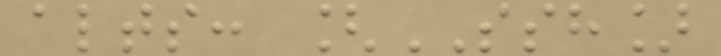alts: [SSH]
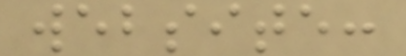website:
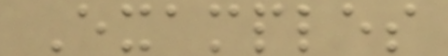Examples
